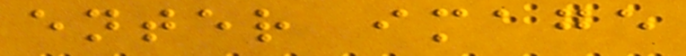enter image
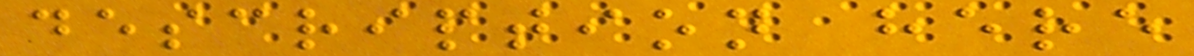description here
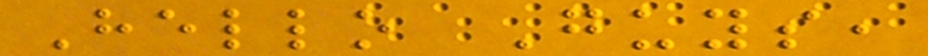Hello Guys,
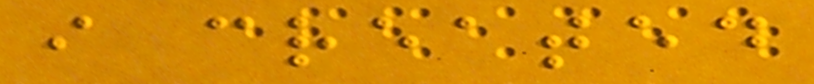i created
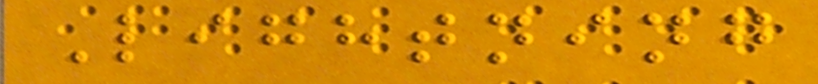Lightning
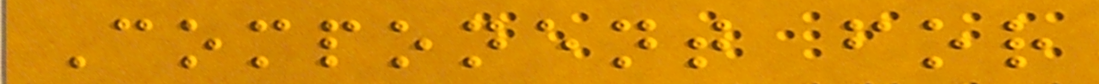Component for
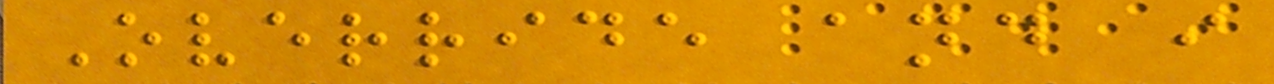Override and i
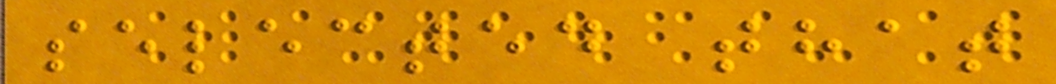selected that
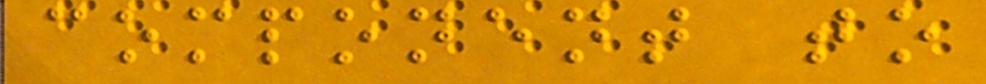component to
